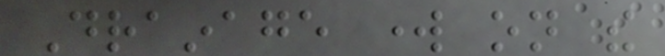Drainage work on the
